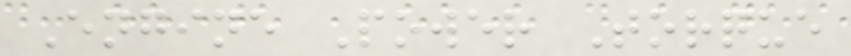Engine Power Torque
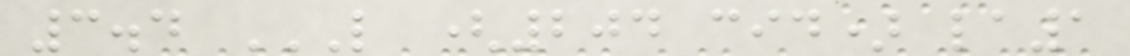3.4 L (204 CID) LA1
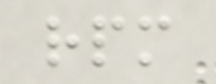rpm
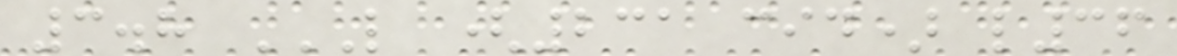3.8 L (231 CID) L36
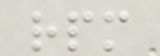rpm
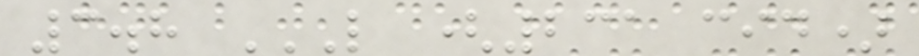3.8 L (231 CID)
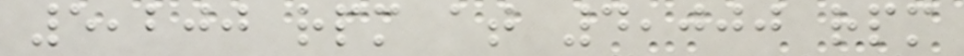5,200 rpm at 4,000 rpm
